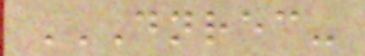DNREC-
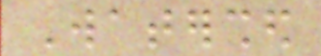Watershed
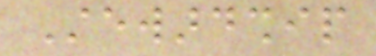Stewardship
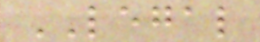LEGAL
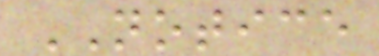NOTICE
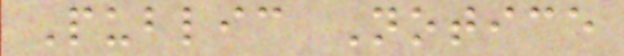Public Notice
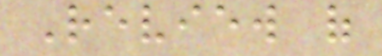Review of
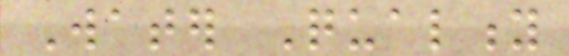Water Quality
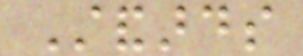Standards
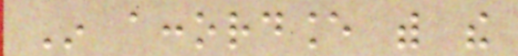In accordance with the
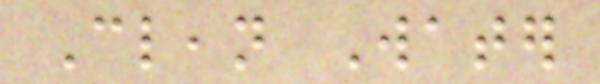Clean Water
